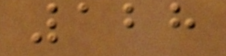128
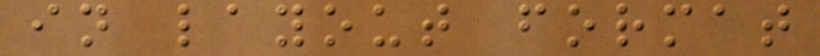in layout format
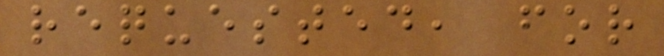requested, for
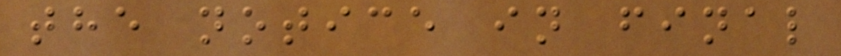the notice in final
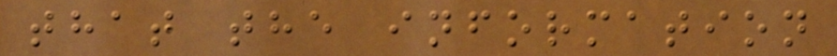that the information
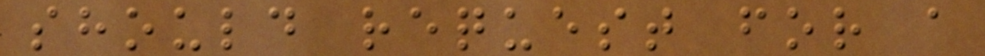should request for a
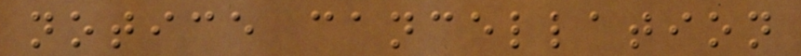notice cancellation
